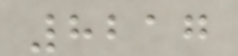8217
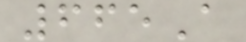665A
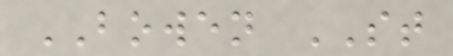BOWEN ST
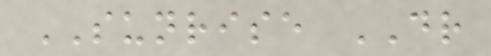SUNRISE DR
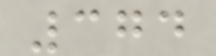374
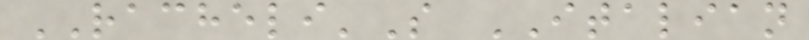RACHELI'S ITALIAN
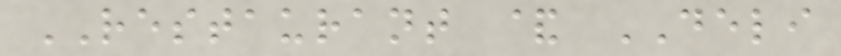RESTAURANT & DELI
